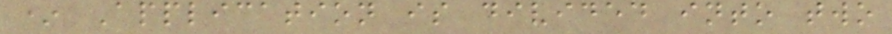* Application is divided into two
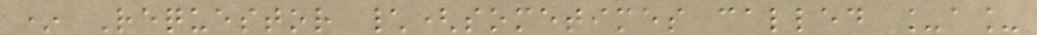* Requestor \(sometimes called _a_
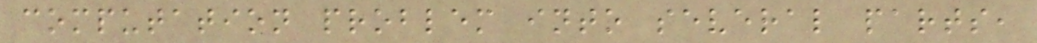computation problem into several parts,
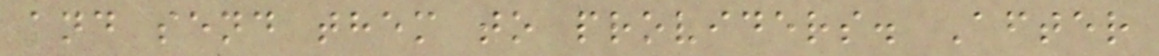and send them to providers. After
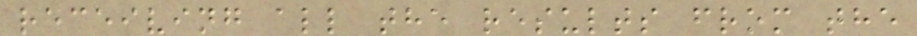receiving all the results from the
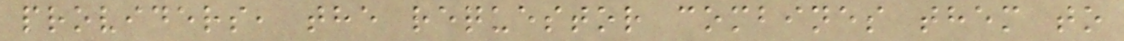providers, the requestor combines them to
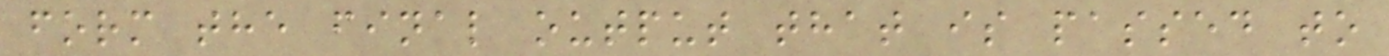form the final output that is passed to
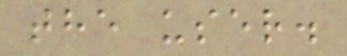the user.
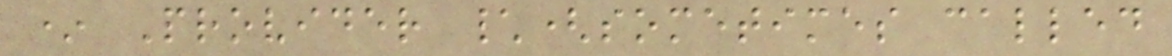* Provider \(sometimes called
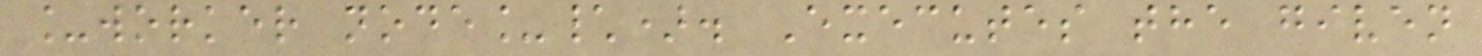_worker node_\). Executes the given
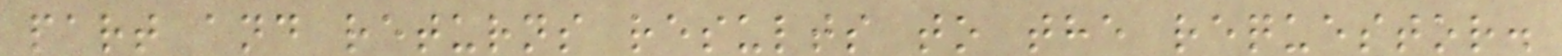part and returns results to the requestor.
